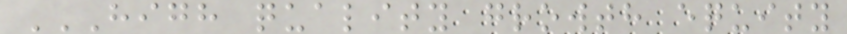HIGH QUALITY GROWTH EQUITY
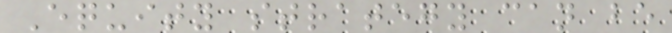Equity strategy can be
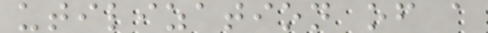utilization of a
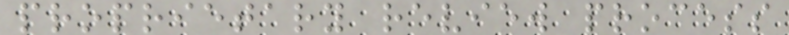proprietary review process
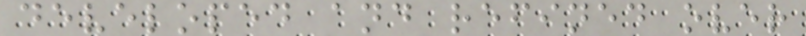developed and refined over
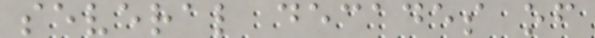several decades of
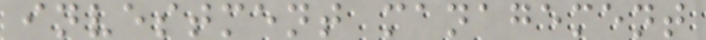investment management
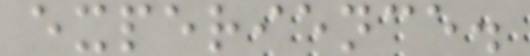experience.
